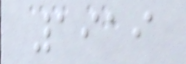1919
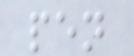pen
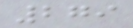279
